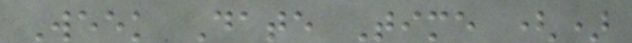Week Date Time ()
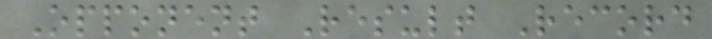Opponent Result Record
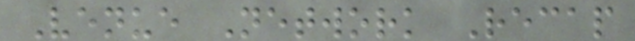Venue Network Recap
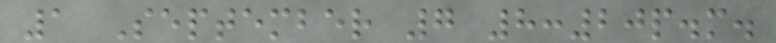1 September 7 8:20p.m.
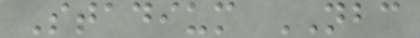Stadium NBC
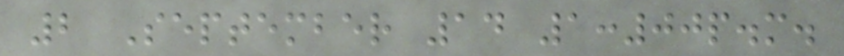2 September 14 1:00p.m.
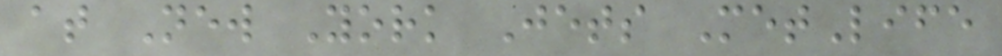at New York Jets MetLife
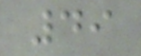49
